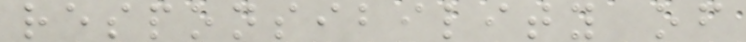responsibility of
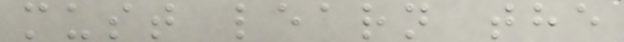must learn the
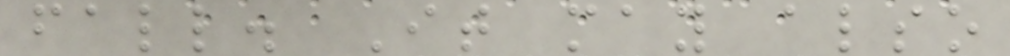fall. It may also
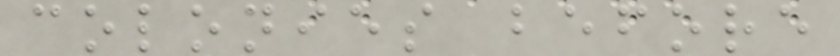colonies before
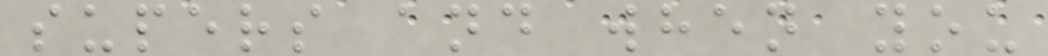supers and when you
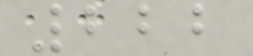222
